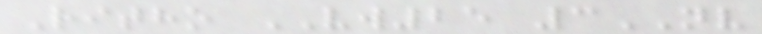Ritho VW25 3NV
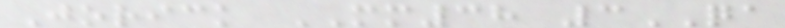Jorick MM38 3QA
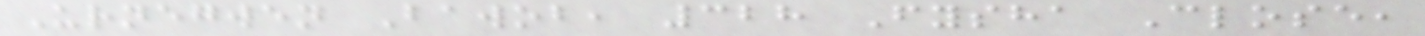Urnegwen Bawob, 328 Fysha Close,
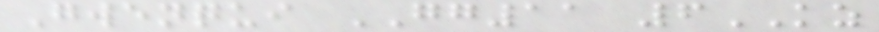Gwenqui GG11 6KZ
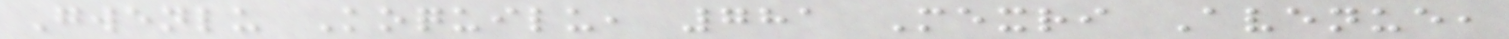Gwenlu Koquilu, 781 Mexri Avenue,
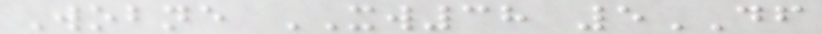Wobne XW38 5DF
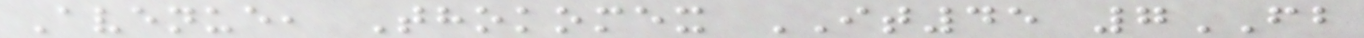Avenue, Thokomex IT45 7FB
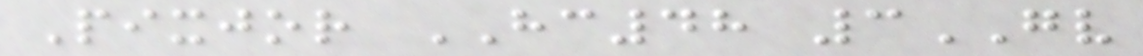Pixjor HC48 3GV
